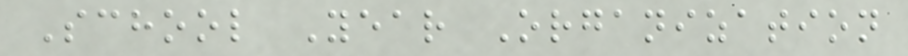School Year Organization
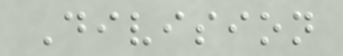Division
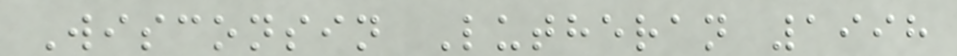Wisconsin Lutheran 1998
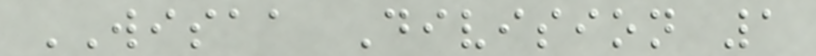WISAA Division 1
